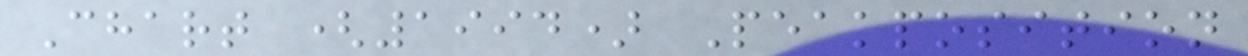Chart (1994) Peakposition
